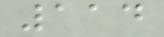114
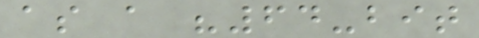as a "64-bit
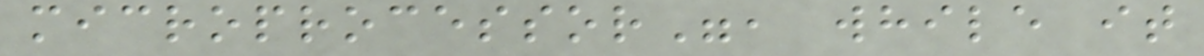microprocessor", while it
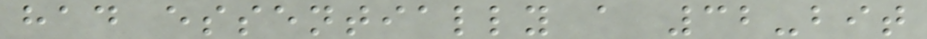had essentially a 32-bit
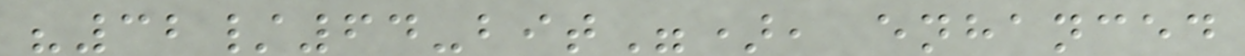"32/64-bit"), enhanced
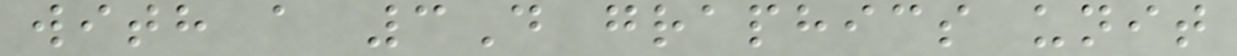with a 3D graphics unit
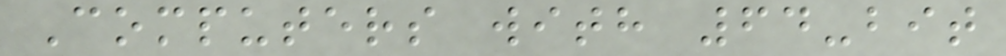Computers with 64-bit
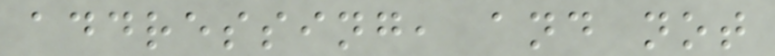addressing, and not
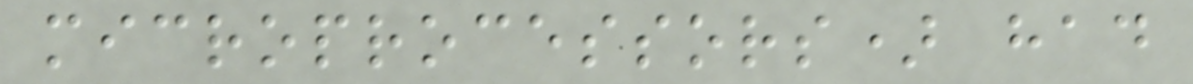microprocessors) had
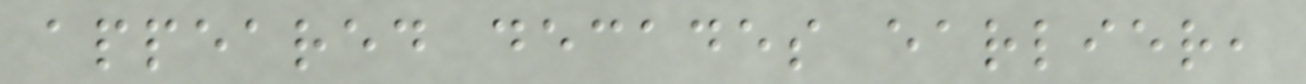appeared decades earlier,
